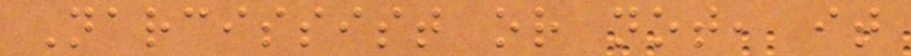Narcissist or not, it
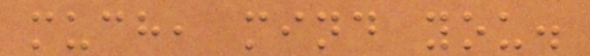much, mind you.
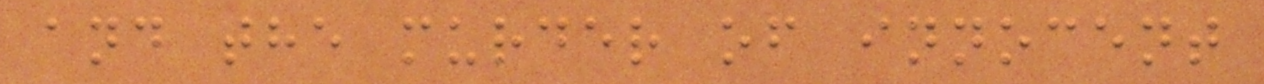and the murder of innocent
